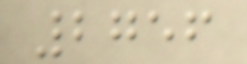2756
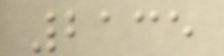2135
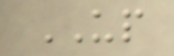UP
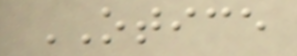OTICE
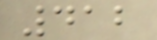412
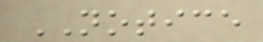NOTICE
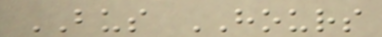BUS HOURS
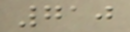710
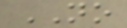NO
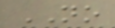NO
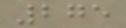275
